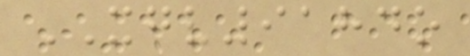XGV9184o
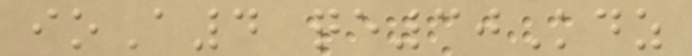ioA4 qe30Kdz
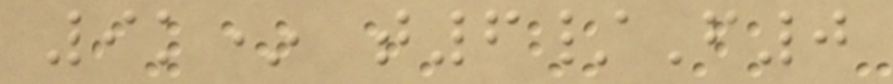9k* t6/F0
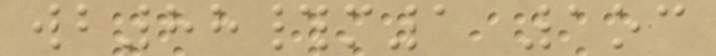wb88#m1 1oc
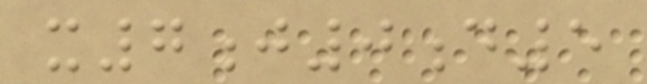x7j0d5
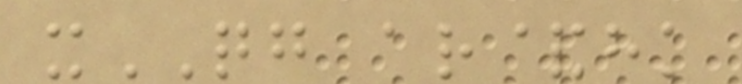xQG ar&hk
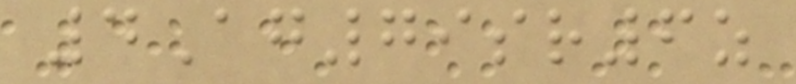4Ag79sr6z
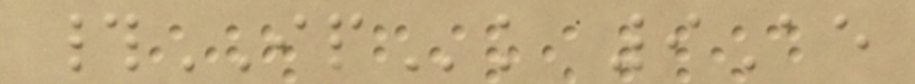#IPk 9Ae
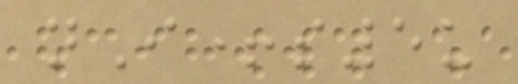nI+s5u
